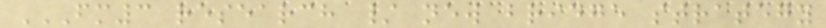FM3 RESEARCH / NEW BRIDGE STRATEGY
